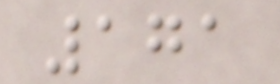171
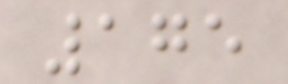175
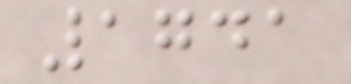1741
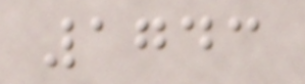1743
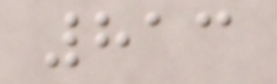813
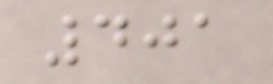401
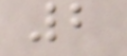2
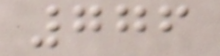776
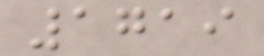1719
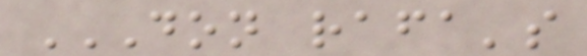DON RAFA'S
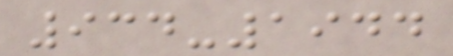934-1944
